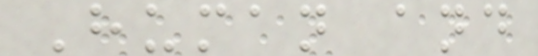Human and
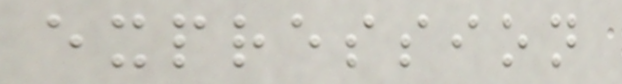expression
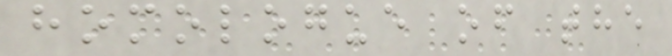homologue of the
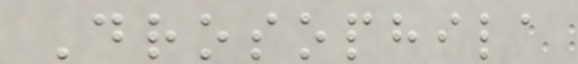Drosophila
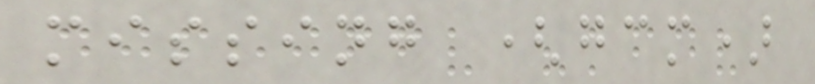missing (gcm)
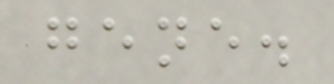gene.
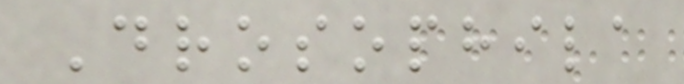Drosophila
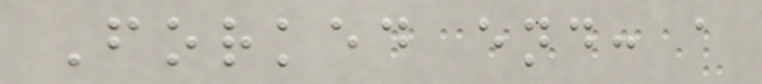Forked end: a
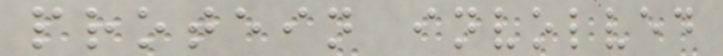protein involved
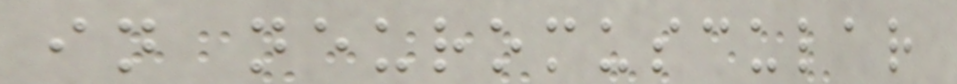in neuromuscular
